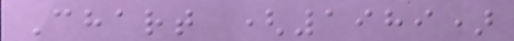Chart (1989)
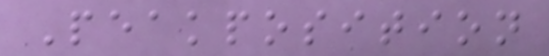Peakposition
